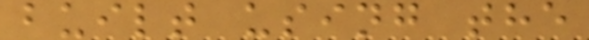built using the
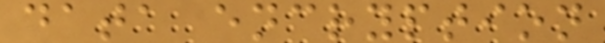data encryption
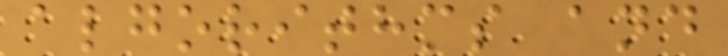algorithms and
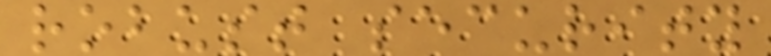robust security
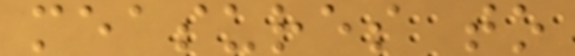measures to
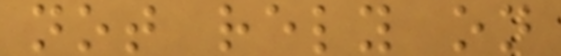not rely on
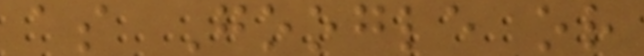as Google or
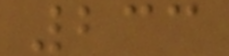233
